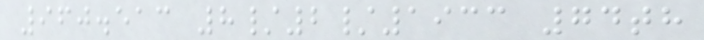960.513 8/2/1933 74th
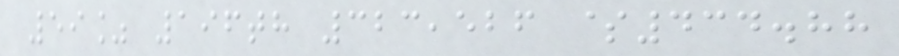59% 196th 323,526 $434.88
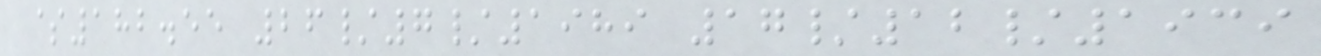$182.55 26/7/1989 17/12/1939
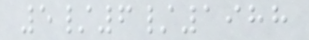5/6/1988
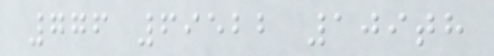776 69522 109th
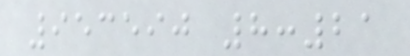953590 8:21
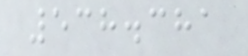538.381
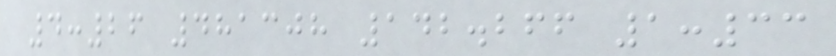4:26 481308 142.266 1:33
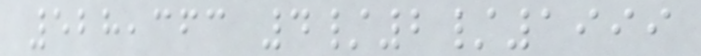528,363 4/2/1999
